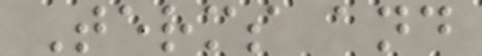Terms and
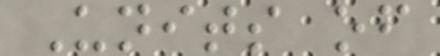Units of
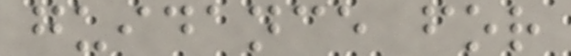guidance for
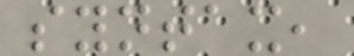syntax,
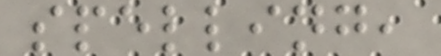spelling,
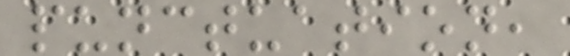punctuation,
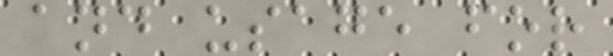and usage for
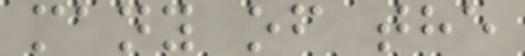many of the
